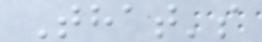That's
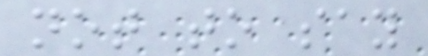not to say
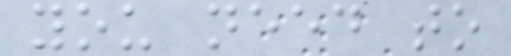you need to
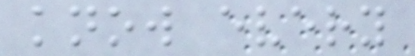know every
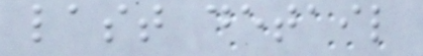last detail
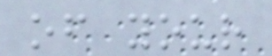of your
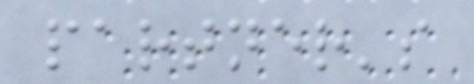partner's
